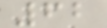62
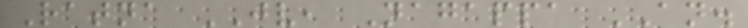Ratna JV, Nagappa AN.
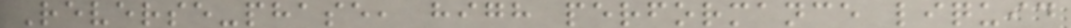Reverse-phase, high performance liquid
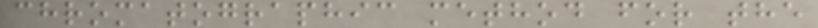chromatographic method for the
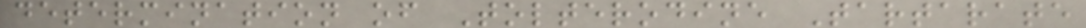determination of Tolterodine Tartarate
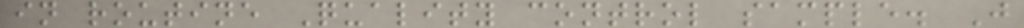in routine Quality control sample. J
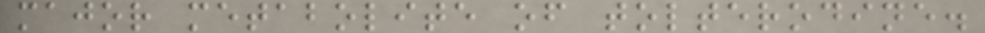major metabolite of tolterodine.
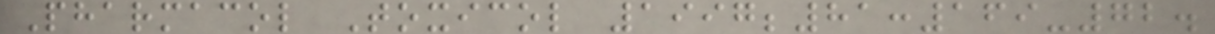Pharmacol Toxicol 1997;81:169-72.
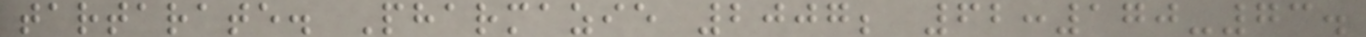tartarate. Pharmazie 2007; 62:170-73.
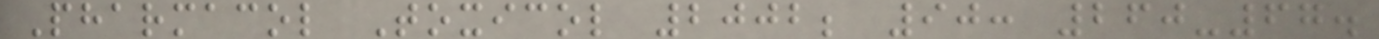Pharmacol Toxicol 2002; 90: 260-67.
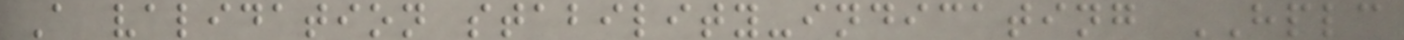A validation stability-indicating HPLC
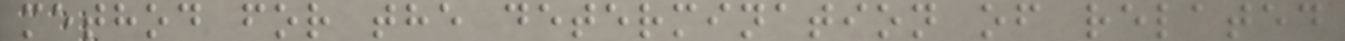method for the determination of related
